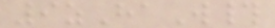9zHaW#
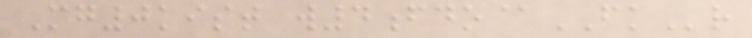Mg0kist w4fdo@FKr
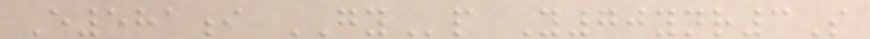E581i GYp Y70ynr3S
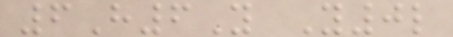6H6Y Y0l
